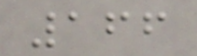166
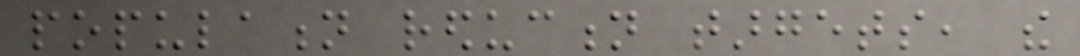population reduction targets, the
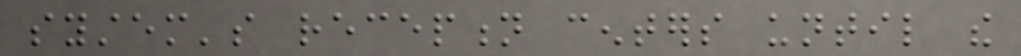system's reception centers until the
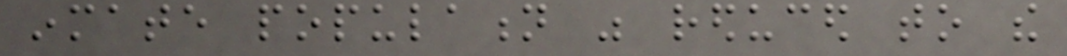inmate population was reduced to the
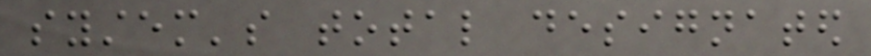system's total designated
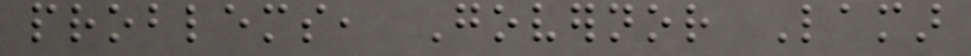problems, Governor Lamar
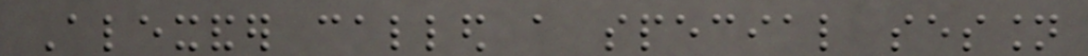Alexander called a special session
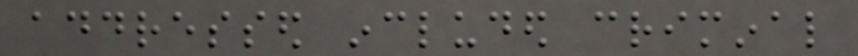addressed included criminal
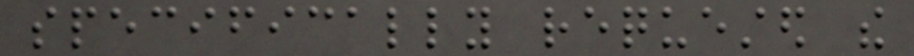specifically requested the
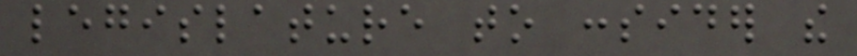legislature to consider the
